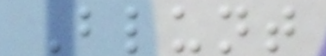Blunt
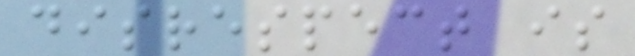disrespect is
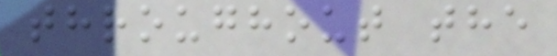throughout the
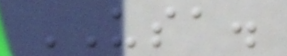USA.
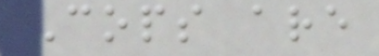Cops are
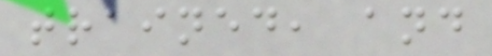trained, and
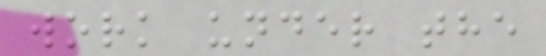work under the
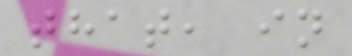that, in
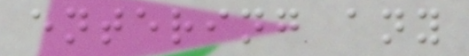entering any
